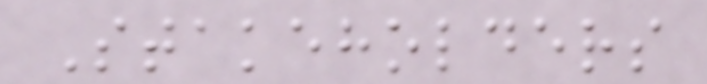Stakeholders
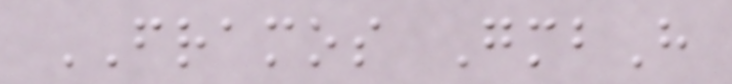FRAMOS GmbH
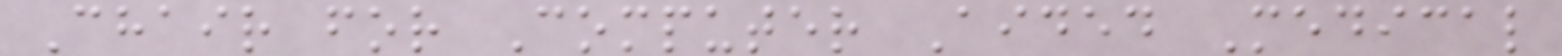Chair for Computer Aided Medical
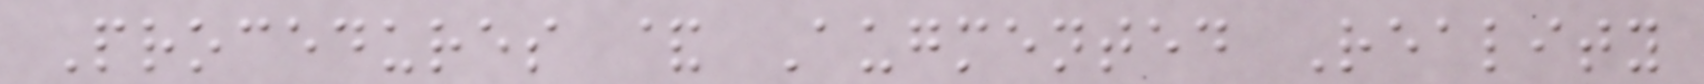Procedures & Augmented Reality
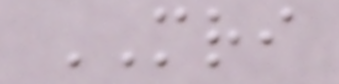MRI
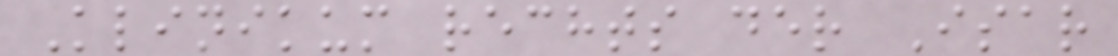Klinikum rechts der Isar
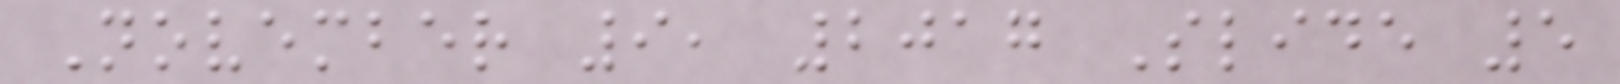November 9, 2017 Slide 5
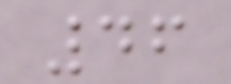46
